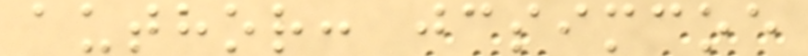author: jcsimcoe
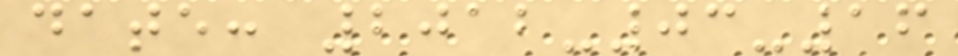date: 2012-03-16
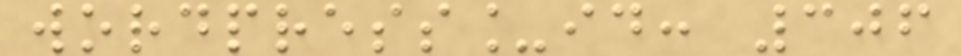wordpress_id: 306
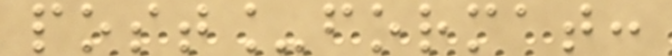post_format:
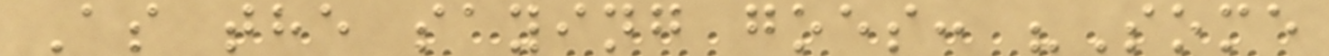As the saying goes: "Some
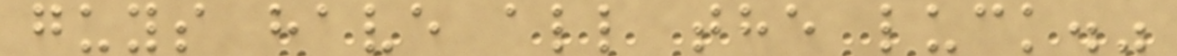guys have all the luck."
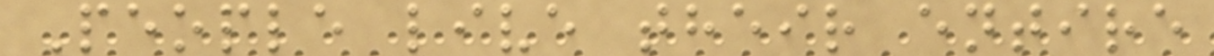People live their entire
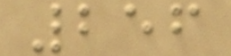256
